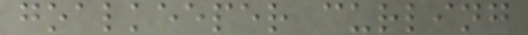goalkeeper curling
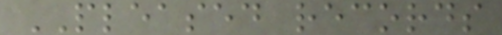PLEASED records
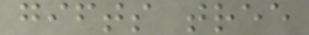gifts tree
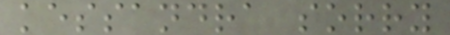kessandra sorry
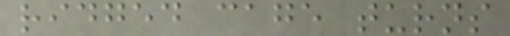ridged cage turns
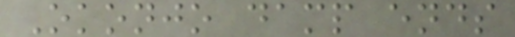Okonjo damp ends
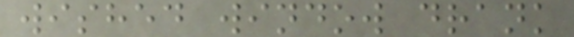wished window drank
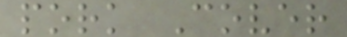pork Cover
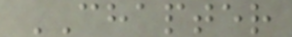CHAPTER
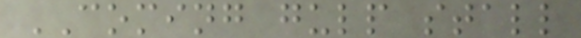COMING gulp stall
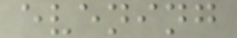evening
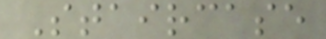Staircase
